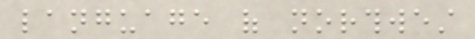language of northwest
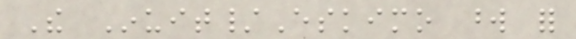The Inuit/Eskimo word for
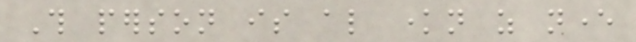This person is also known as never
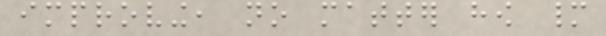improving, no matter how many
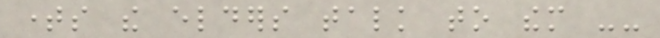times the elders talk to them --
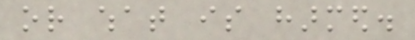or what is harmed.
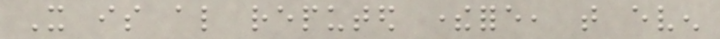It is also reputed therefore, that even
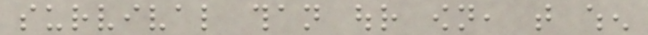survival than our own, that when
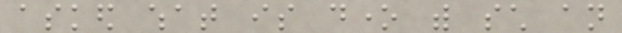asked what is done with such an
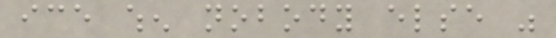ice when nobody else was
